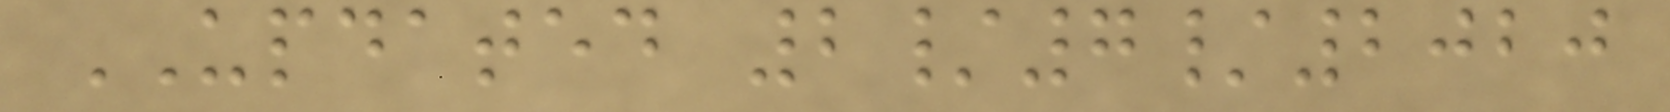UPDATED 2/7/2020
